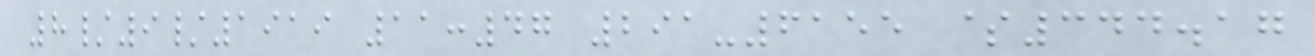8/9/1919 11:47 291-6155 $344.17
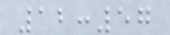12:57
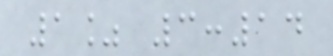1% 3:14
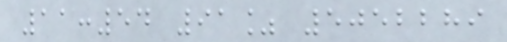11:54 91% 5052289
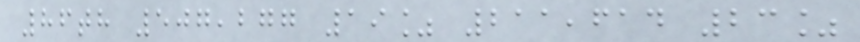86th 507,277 19% 211,614 23%
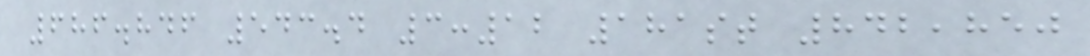686.846 543.4 3:12 181st 842,850
